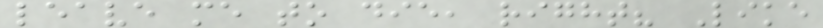leave me to die, right? Like
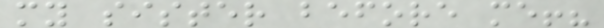my sister before me!?
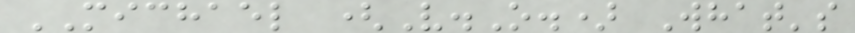MICHAEL (V.O.) What's
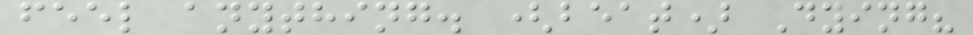feel anything. (beat) Dying?
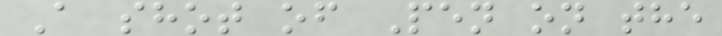A shot of Pen on the
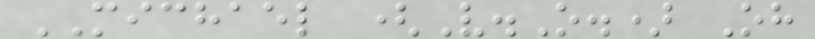MICHAEL (V.O.) Oh
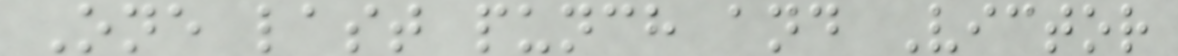One last punch and Victor
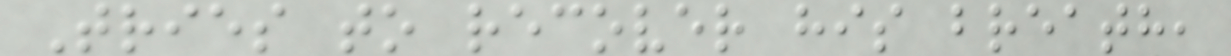Tries to recover his breath,
